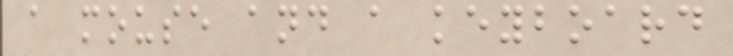a mouse and a keyboard
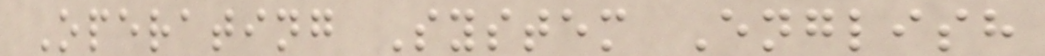Operating System English
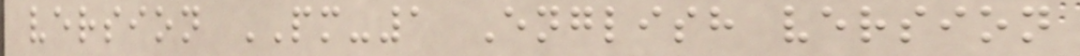version PM-1 English version
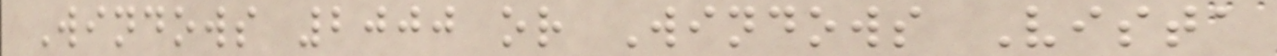Windows 2000 or Windows Vista
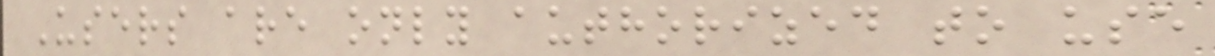Users are only authorized to use
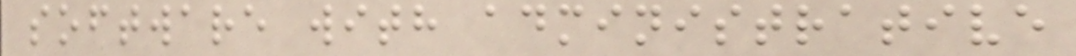software with administrative
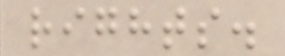rights.
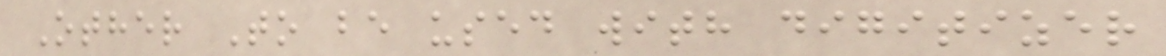Other To be used with digitizer
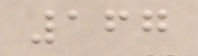167
